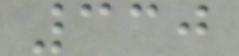330
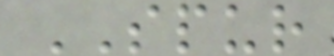SPUR
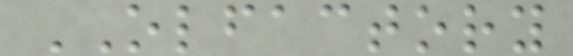OLFACTORY
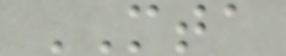MTA
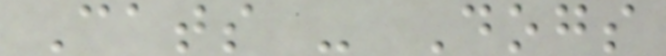Cats - Dogs
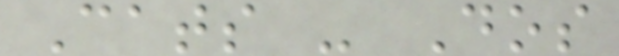Cats - Dos
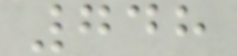748
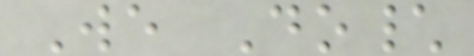We Do\
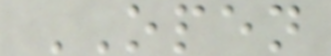OPEN
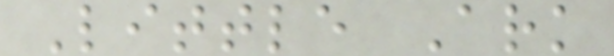Little Ark
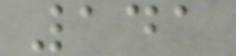141
